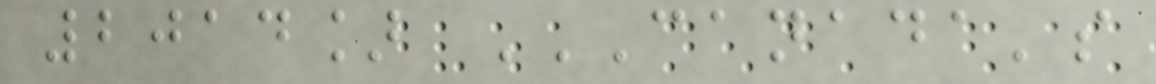2014] CANADA'S
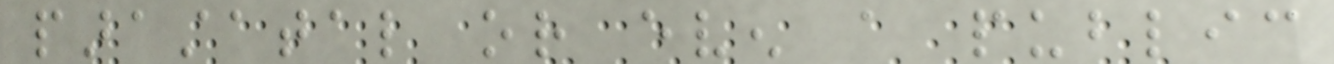parastatal or even a public
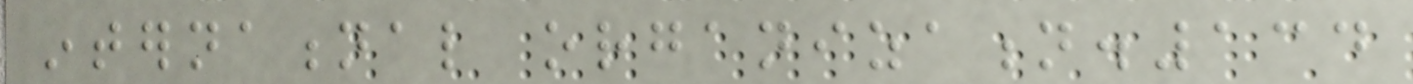international organization.134
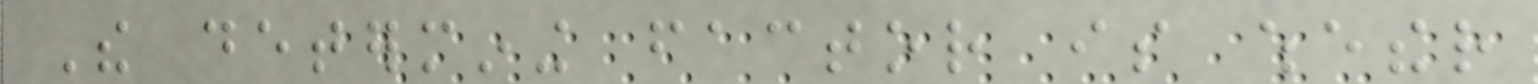The determining factor is whether
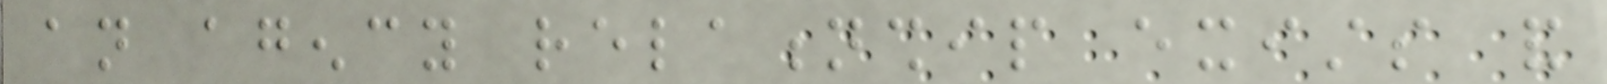an agency relationship exists and
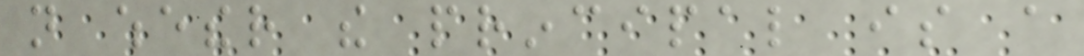not whether the principal is a
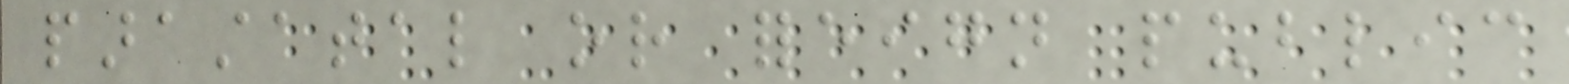parastatal or foreign public
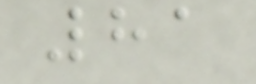81
